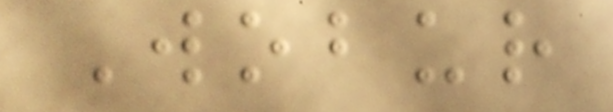Wobur
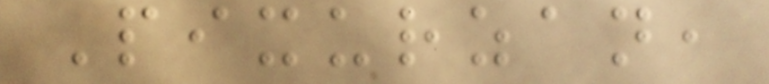Pixurzan,
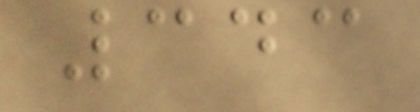343
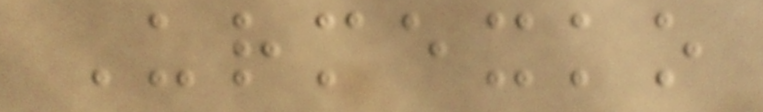Urmexko
